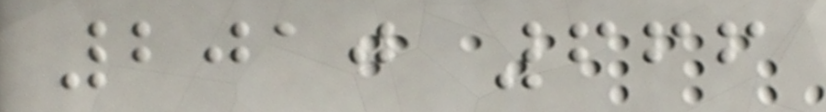2010 666
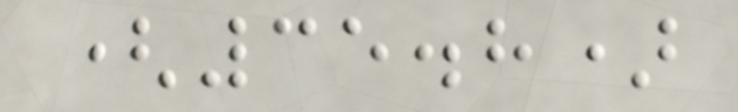(35.8)
